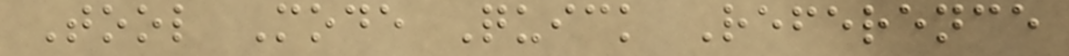Tool Mode Quick Reference
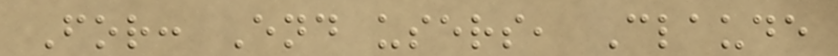For: End users, Claude
